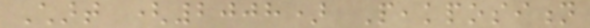Chart (2008) Peakposition
